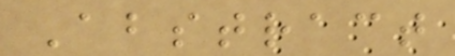Abstract
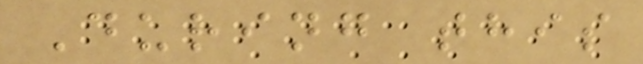During this
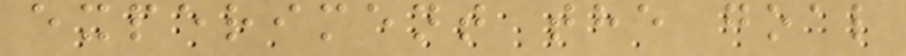experiment the goal
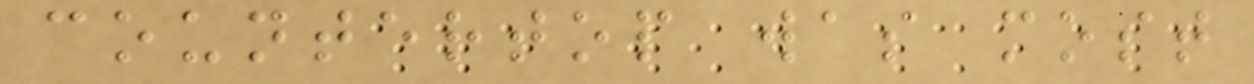countertop was most
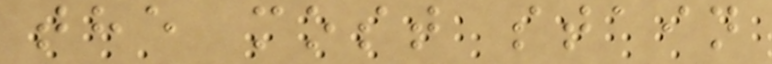the most stain
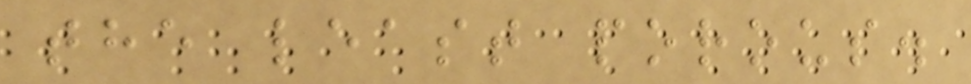the least porous.
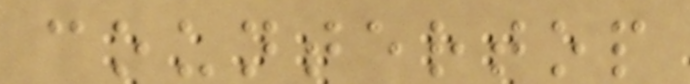countertop
